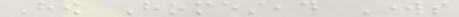How Homestead Works
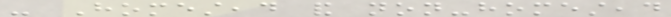- Homestead and non-homestead
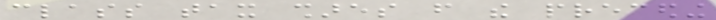class tax shares from the preceding
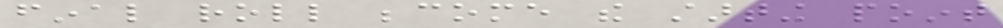final roll become the starting point
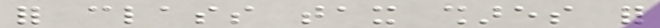for class tax shares for
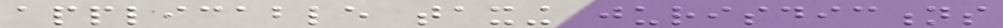applicable taxing jurisdictions
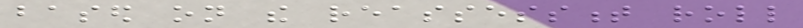based on the reassessment roll
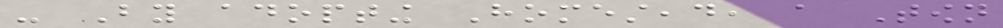- By adopting Homestead, a Town
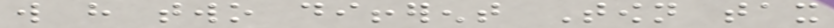will have two different Town tax
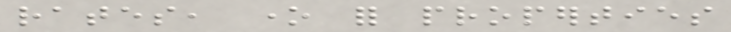rates, one for properties
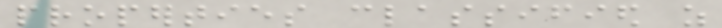properties classified as
